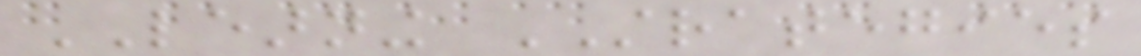LEARNING STRATEGIES
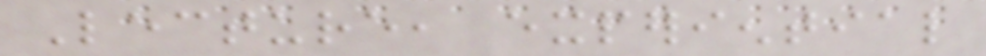Lecture, experiential
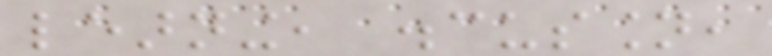learning, discussion,
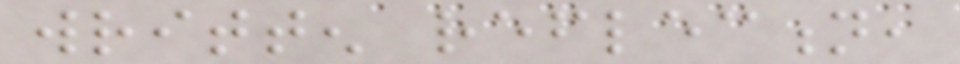written reflection,
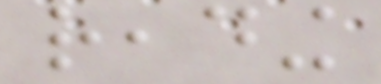reading
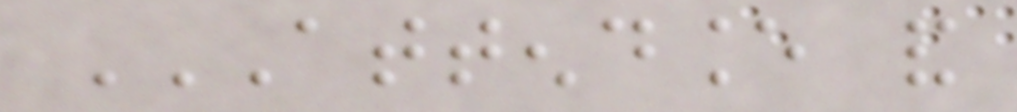ATTENDANCE AND
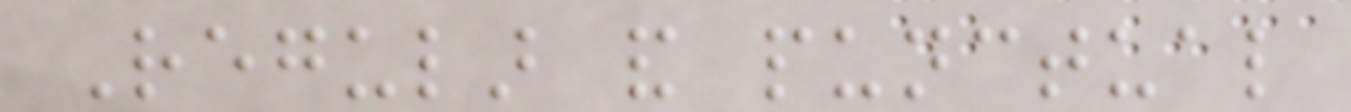Regular and punctual
